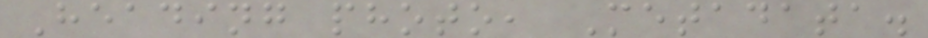Heading photo, Metadata.
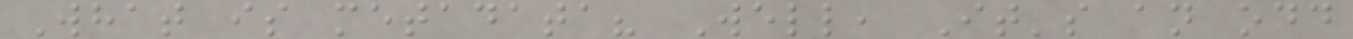What is metadata? Well, It's an odd
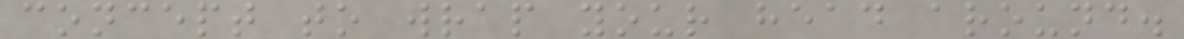concept to wrap your head around.
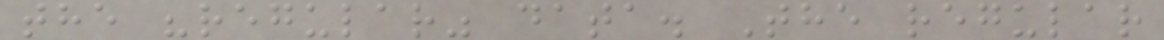the "regular" data. The regular
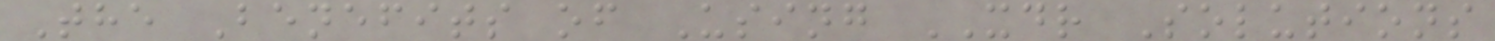The Benefits of Using XDR Solutions
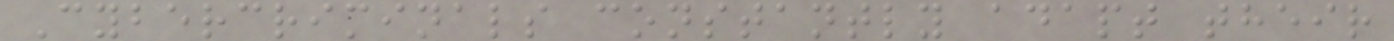Cybercriminals constantly adapt their
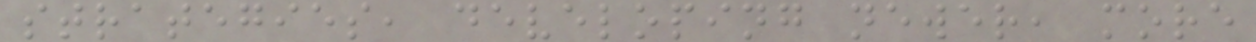strategies, developing newer, more
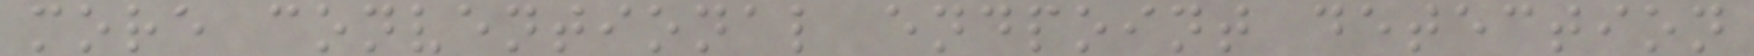more conventional endpoint detection
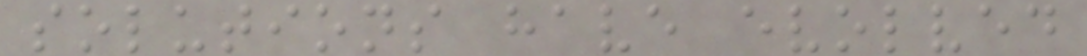solutions have evolved
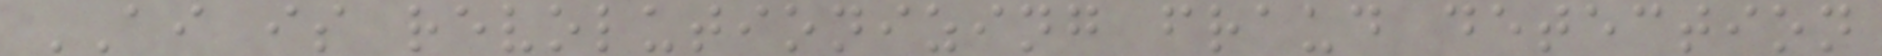AI is revolutionizing fraud detection
